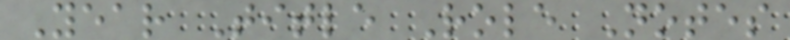Year Title Role Notes
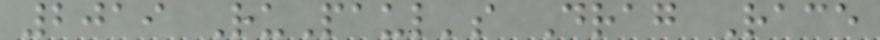2019 RuPaul's Drag Race
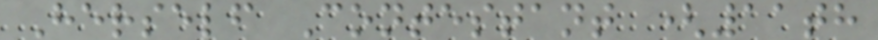Herself Contestant (11th
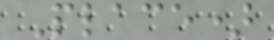Place)
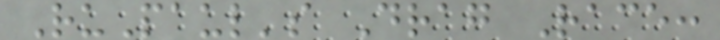RuPaul's Drag Race:
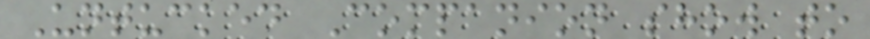Untucked Companion show to
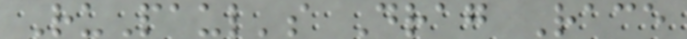RuPaul's Drag Race
